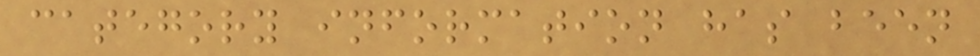category information has been
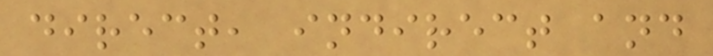direct, indirect and
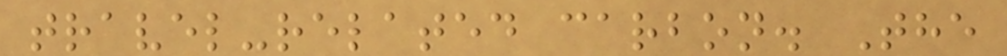travel-related carbon. The
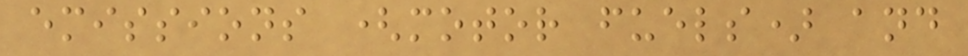emissions (motor fuels) and
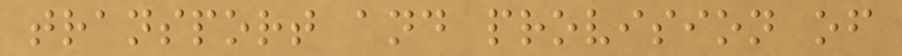transport and provision of
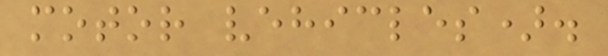motor vehicles).
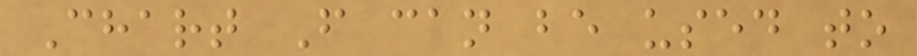Chart F can be used to
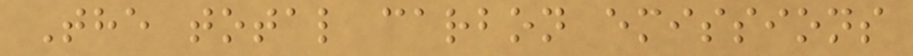The total carbon emissions
